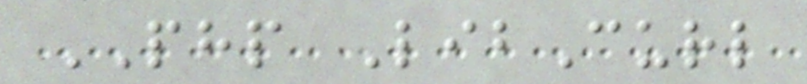PHP LibCurl
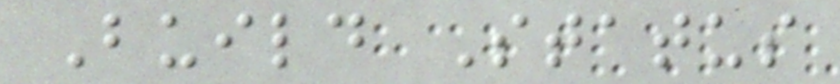Build Status
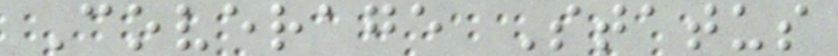Coverage Status
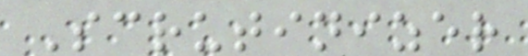Scrutinizer
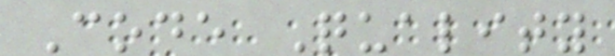Code Quality
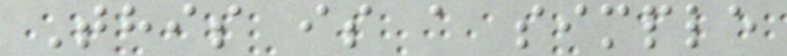This is a simple
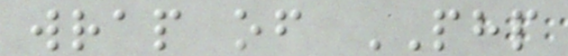wrap of PHP
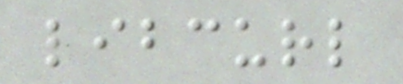libcurl
